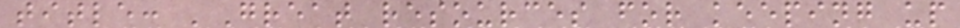title: 'Great resources for keeping up
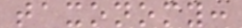taxonomy:
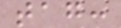tag:
